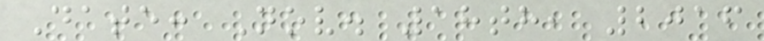Date: Nov. 18th, 2016
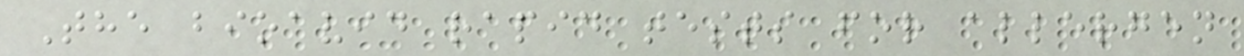The bioavid rapid tests for allergen
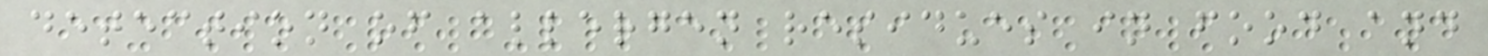detection of allergen residues in food and
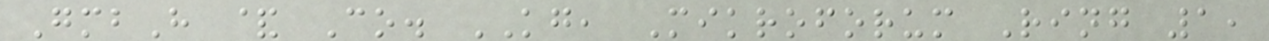GmbH & Co. KG, Mikroforum Ring 1,
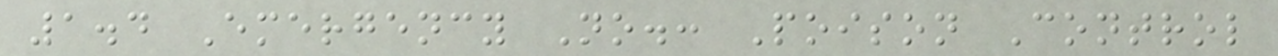1.4 Emergency No.: Poison Control
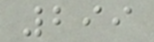299
